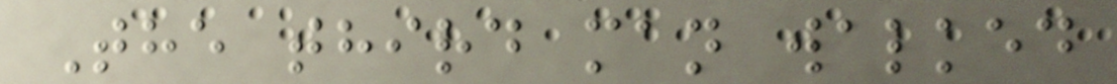The third man walked
